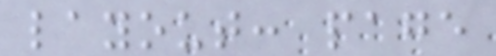layout: page
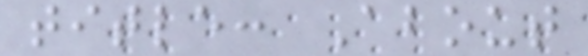title: About
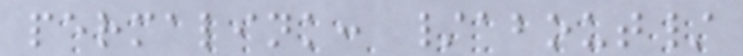permalink: /about/
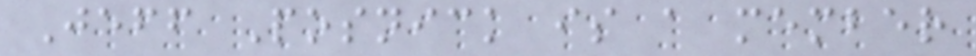Jeff Posnick is a member
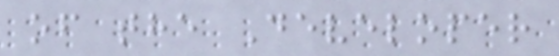of the Developer
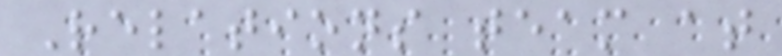Relations team at
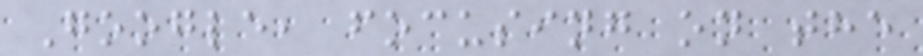Google, focusing on the
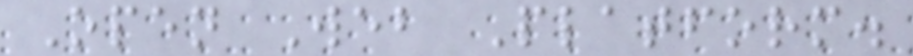Open Web Platform.
